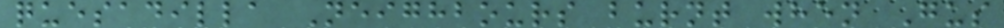quesadilla Neighbours burnt when Gus
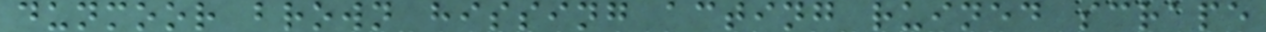dunmoor brown hissing acting ruined scrape
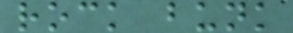rock bunk
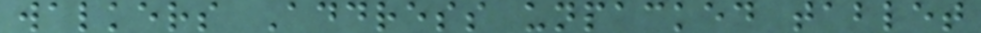walkers Address unpacked tablet
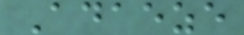Adaeze
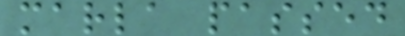marla passed
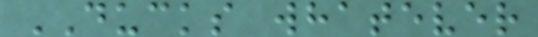DUCKS whatever
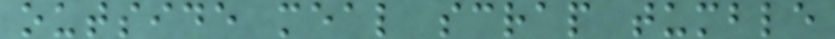outside meal scrap tumble
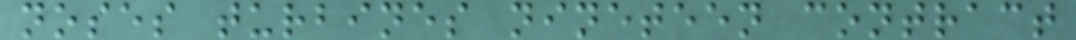noses turbines nineteen contract
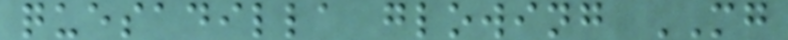quesadilla glowing MG
